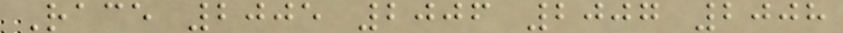Race 2005 2006 2007 2008
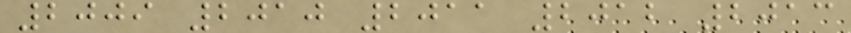2009 2010 2011 2012 2013
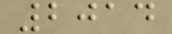2014
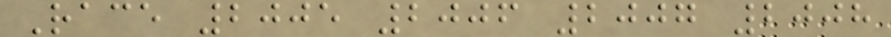Race 2005 2006 2007 2008
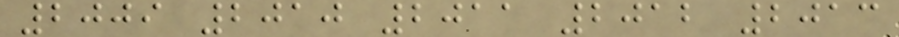2009 2010 2011 2012 2013
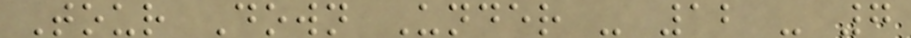Tour Down Under - 12 - 7
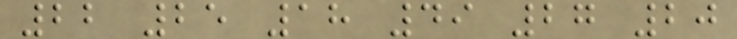22 25 18 49 27 20
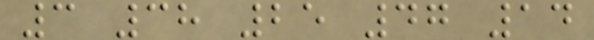3 38 25 47 14
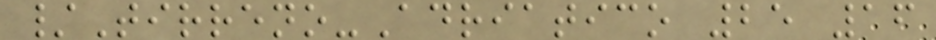/Tirreno-Adriatico 25 16
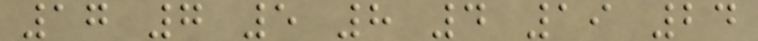17 7 5 8 4 19 24
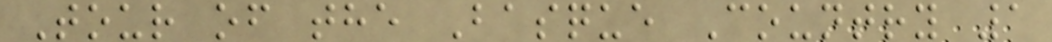Tour of the Basque Country 1
